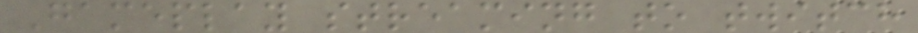Gameplay streaming to twitch
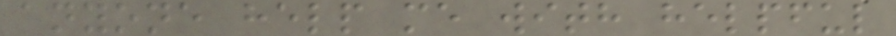anyone help me with helpful
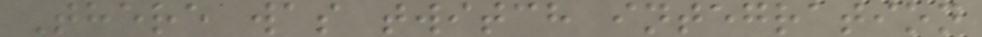There was twitch integration
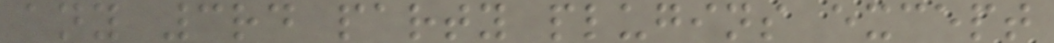any 3rd party plugins except
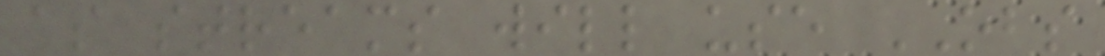as streams will use OBS
